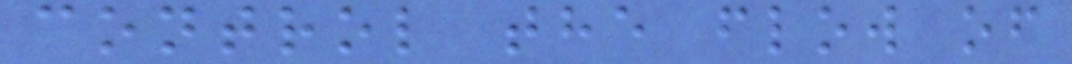control the flow of
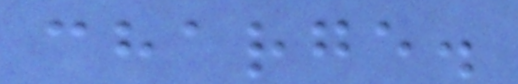charge.
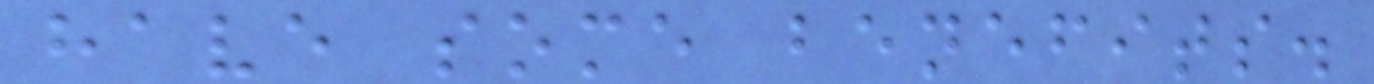have some benefits.
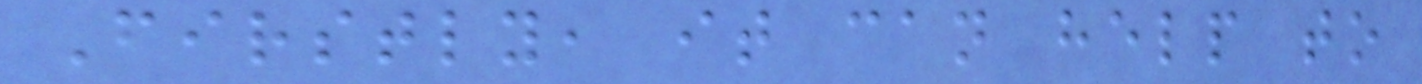Firstly, it can help to
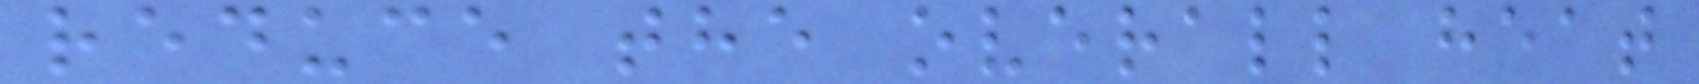reduce the overall heat
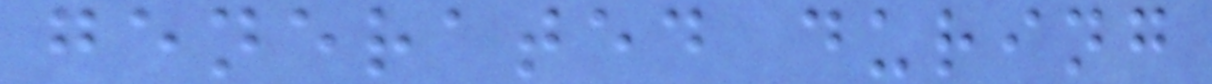generated during
